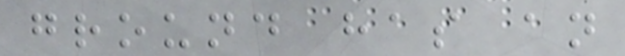ground has an
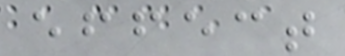effect
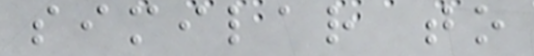similar to
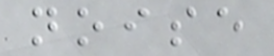noise
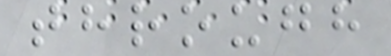through
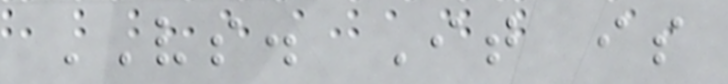VS. It is
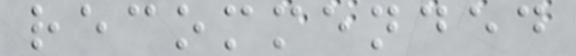recommended
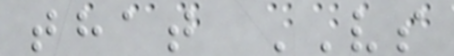that VS
